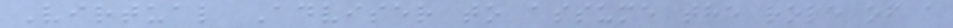Virtual Adviser to assume the role of a
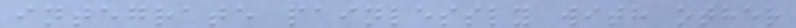integrate painlessly with other
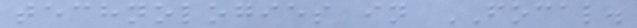technologies in FOCAL.
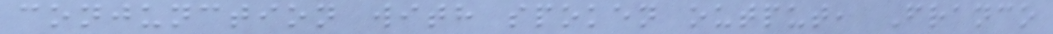conjunction with spoken output, Franco
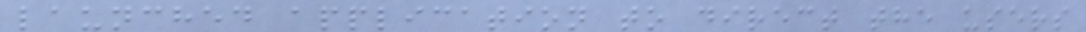launched application to direct the users
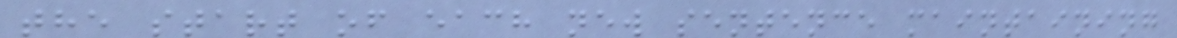the start of each new sentence maintaining
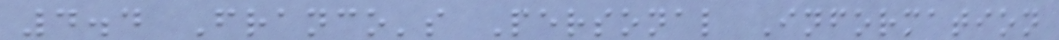4.4 Franco's Personal Information
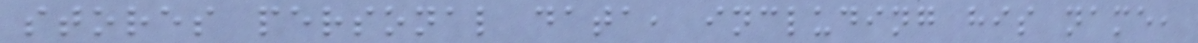stores personal data, including his name,
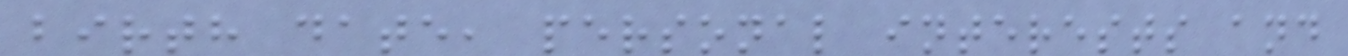birth date, personal interests and
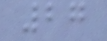27
